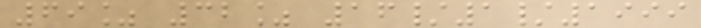69% 32% 16/1/1999
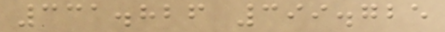331.826 399.725
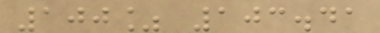100% 103.41
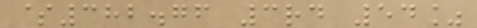$382.76 3rd 54%
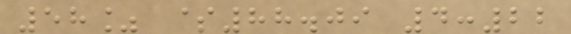58% $88.09 4:22
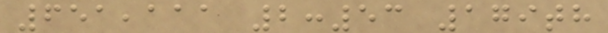651,111 2:53 179th
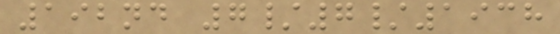192nd 7/7/1938
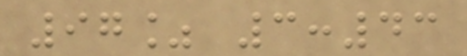97% 3:43
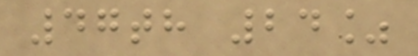47th 24%
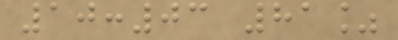10:03 81%
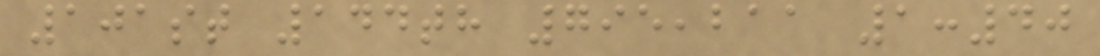101st 144th 795,211 1:40
